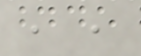, ,
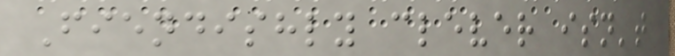Fiendishly clever isn't
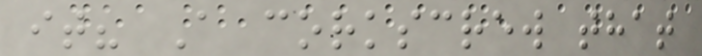it? A corkscrew that
